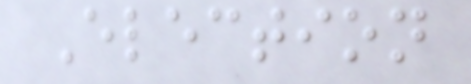Election
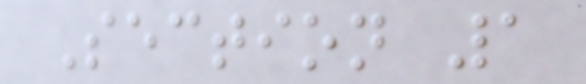Section 1
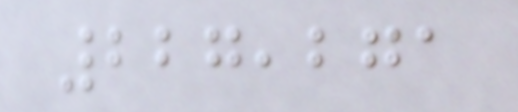227,271
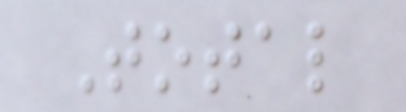Total
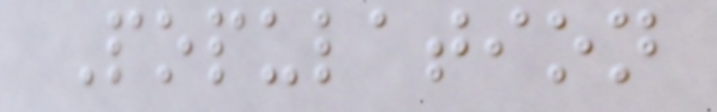Population
